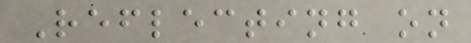Reflecting on
